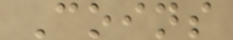Coins
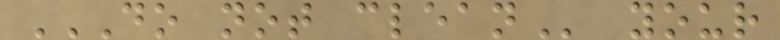DO NOT CLEAN your
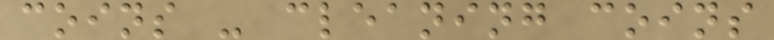coins - cleaning coins
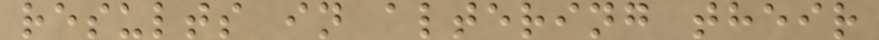results in altering their
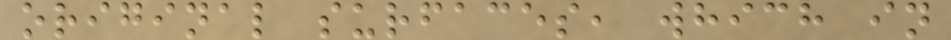original surfaces, which in
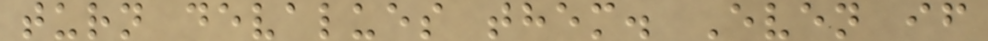turn devalues them. Even if
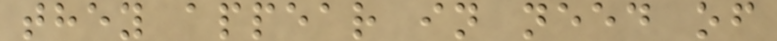they appear in need of
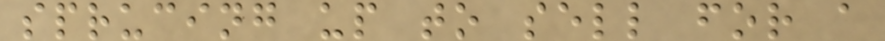sprucing up to sell for a
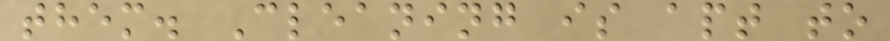them. Cleaning is apt to
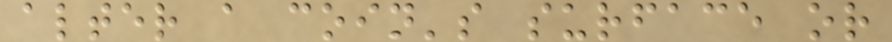alter a coin's surface or
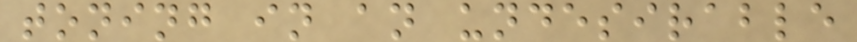toning in an undesirable
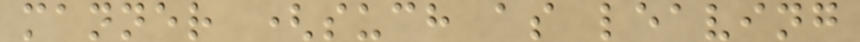manner (such as leaving
